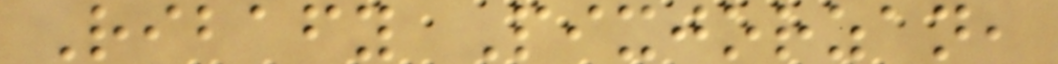Ribafy Pixjorzan,
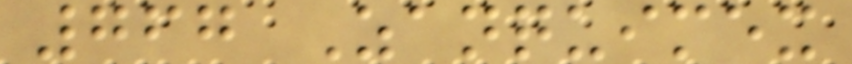767 Zanquimex
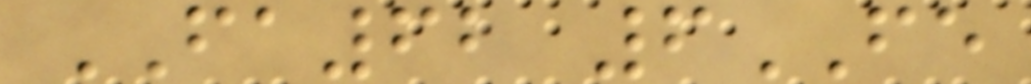FA62 6FE
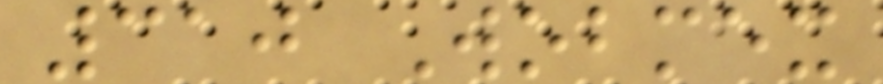310 Wobmex
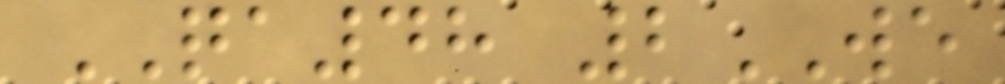QA48 2WE
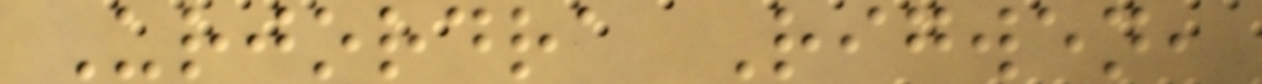Urjordra Rigwen,
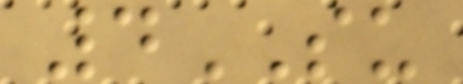4SU
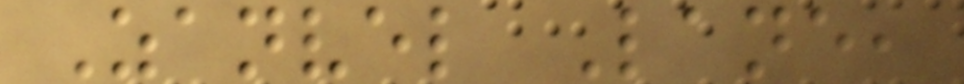Zanvel Lane,
